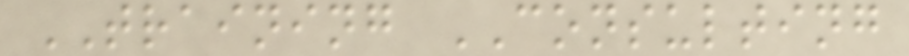TRAINING CONSULTING
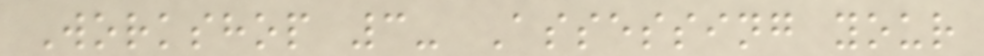Workshop 3- Assessing your
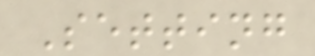Setting
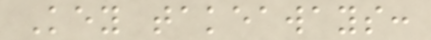Key takeaways:
